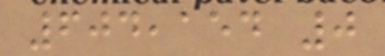604,154 0
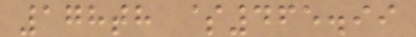178th $465.99
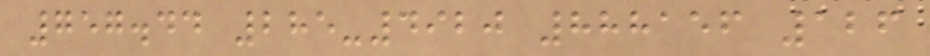757.44 285-4920 888156 126
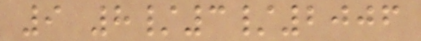9 8/3/2006
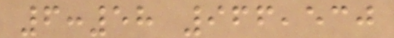6:58 966,530
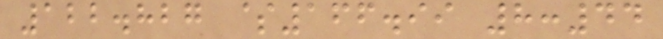122.827 $166.99 8:44
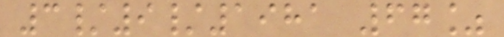3/9/1981 67%
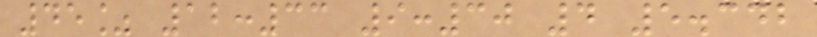45% 12:33 9:30 4 5.342
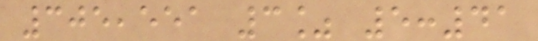305,551 3% 5:41
